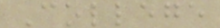College
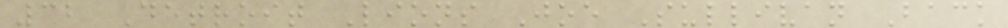32 Detroit Lions Joe Sullivan Back
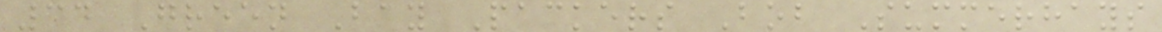34 Green Bay Packers Bob Summerhays
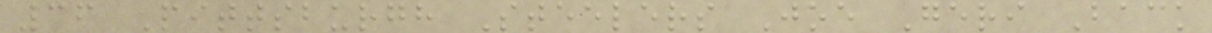36 Pittsburgh Steelers Joe Geri Back
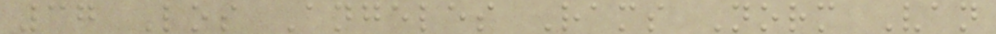37 Los Angeles Rams Norm Van
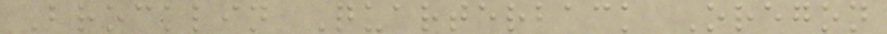Brocklin Quarterback Oregon
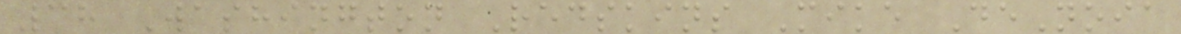38 Washington Redskins Mike DeNoia
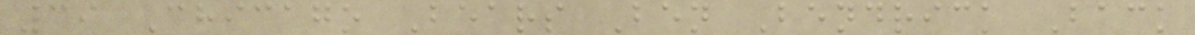39 Chicago Bears Ben Bendrick Back
